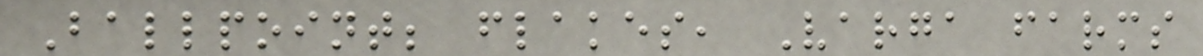Ballpoint; flakes, Varga farms
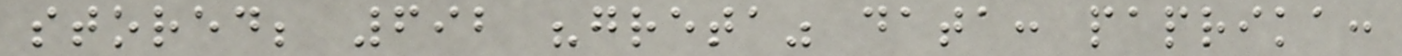stored; 692 "greta" data: paprika:
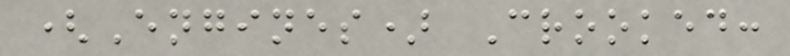(Engines) Crooked:
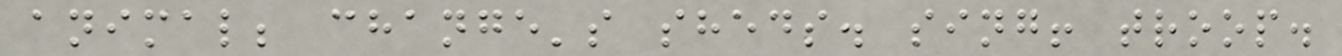animal; change's sheds. sing! troop.
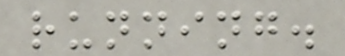running.
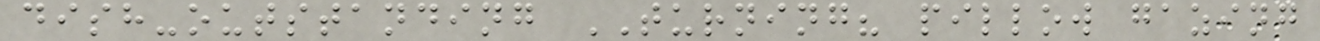dish-outstanding TURNING? pillow gazing
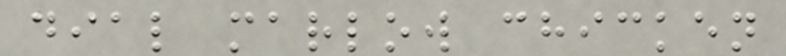dial marlow chicken
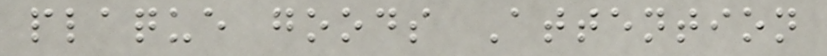plaque goods Attention
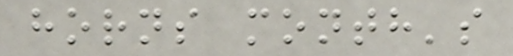horns month's
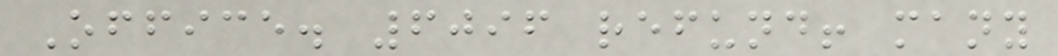Office. 6096 refund! many
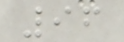96
